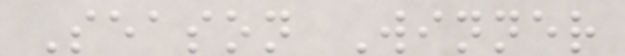Season Winner
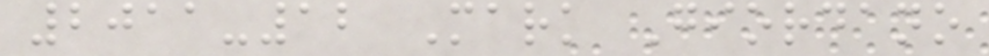2011-12 Mark Giordano
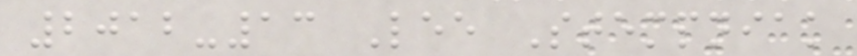2012-13 Lee Stempniak
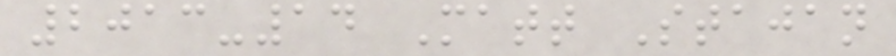2013-14 Matt Stajan
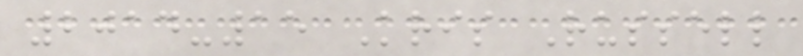2014-15 Kris Russell
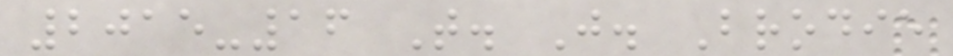2015-16 T. J. Brodie
